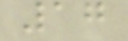17
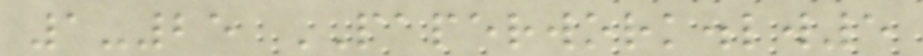1-25 PAPERWORK.lw5
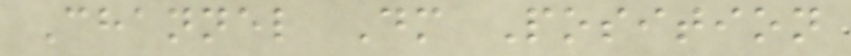Channel Dm Position
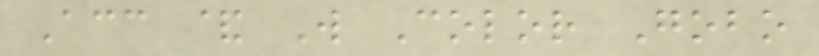Acc & W Color Gobo
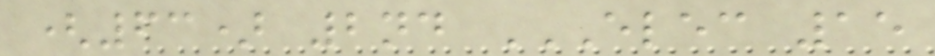(63) 2nd ELEC 15
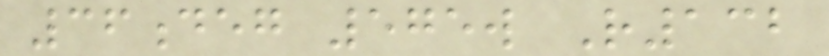36deg 575w R132
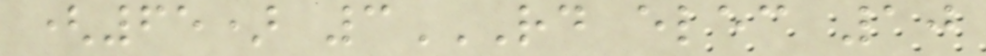(65) 3RD ELEC 10
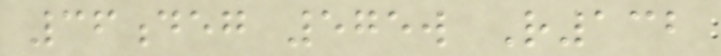36deg 575w R132
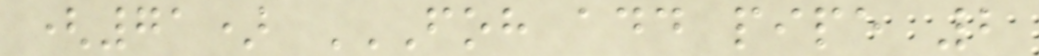(71) FOH ADD PIPE 2
